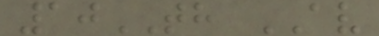10TH AV
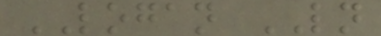LOGAN LN
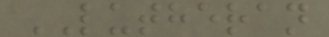LUTHERAN
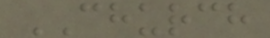CHURCH
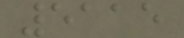5115
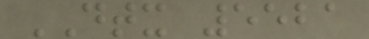DTX 5521
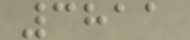3811
